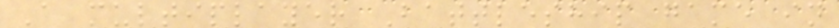A multiplayer Battleship game in
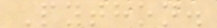Python.
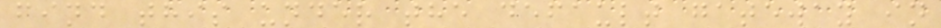find this under the default gateway in
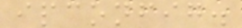ipconfig.
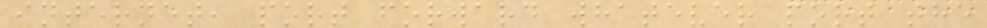internet, port forward whatever port the
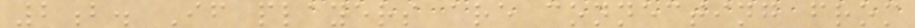2b. If players are connecting from
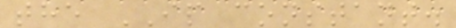the IP constant.
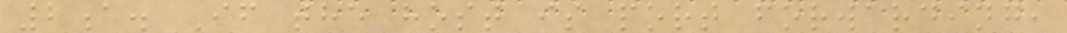2a. If the host is port forwarding,
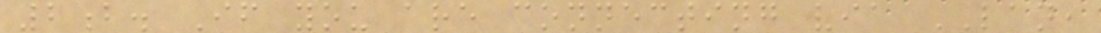2b. If you are connecting via LAN,
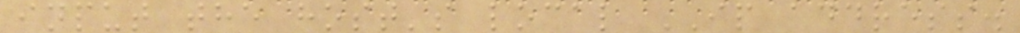input the host's local IP address.
